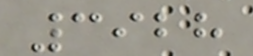3928
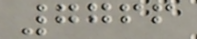7766
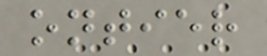ontier
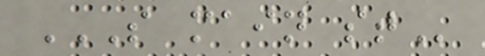S MAIN ST
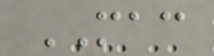MAC
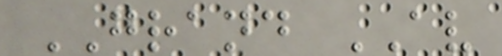GRAND AV
